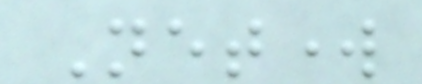Network
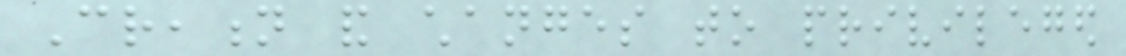Creation and changes to privileged
